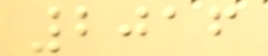2016
